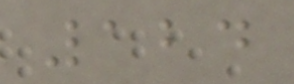124
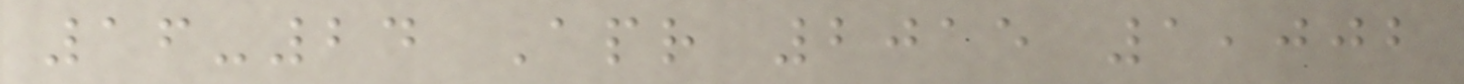16-24 Apr 2015 1,002
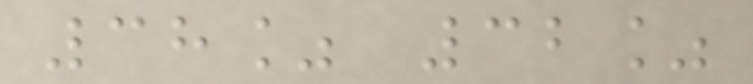38% 32%
